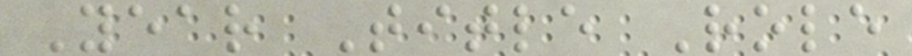Year Title Role
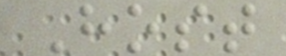Host
